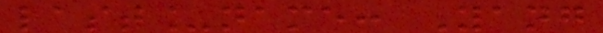last_name: Yang
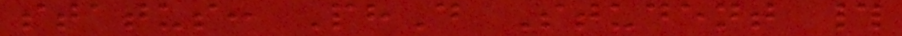status: PhD Student #
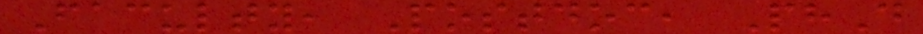Faculty, Postdoc, PhD
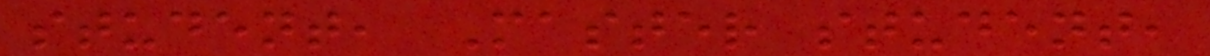student, Master student,
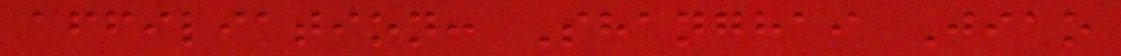affiliation: Shanghai Jiao
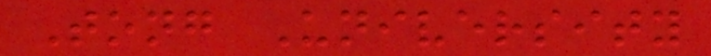Tong University
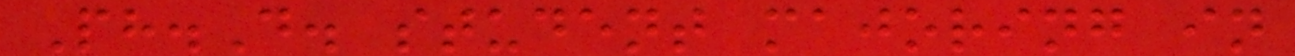Ph.D. student majoring in
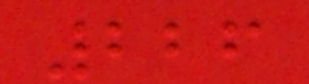226
